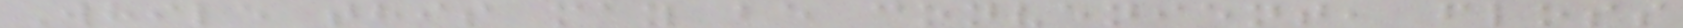While this may be convenient, floss
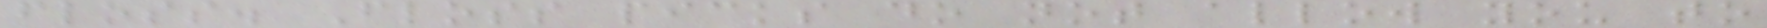floss. Floss picks do not allow you to
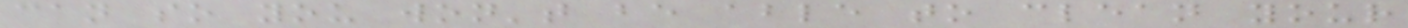can so you won't be able to clean your
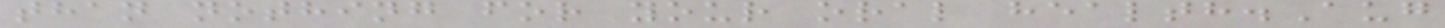than nothing for your oral health.Aug
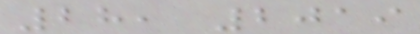28, 2019
